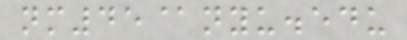nm45@nyu.edu
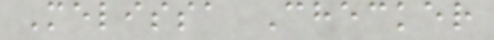Melissa Checker
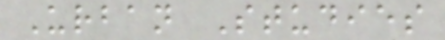Urban Studies
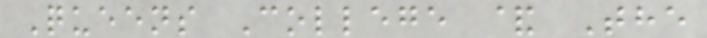Queens College & The
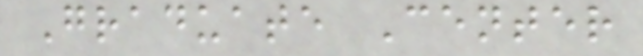Graduate Center
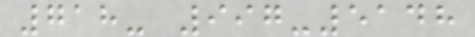718- 997-5148
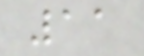11
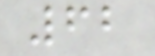62
